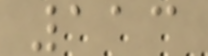113
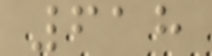618
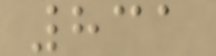831
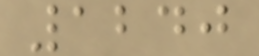1240
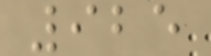925
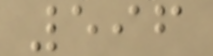596
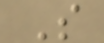S
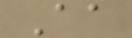Aa
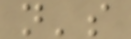n's
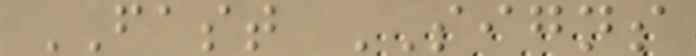FAST SIGNS
